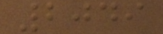2049
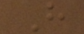H
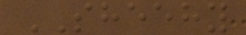SHEEHY
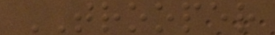TROOPER
